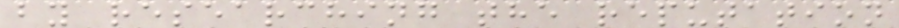by researching the reputation
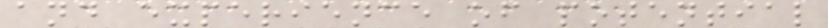and experience of potential
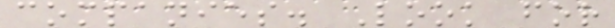companies. Look for
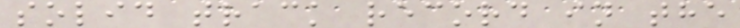solid track record in the
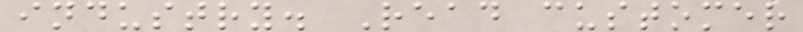industry. Read customer
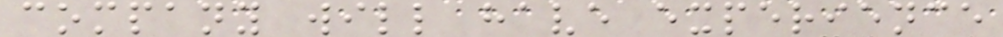company will have experience
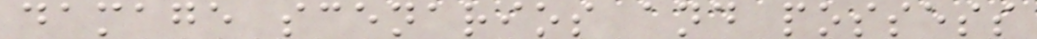damage scenarios and possess
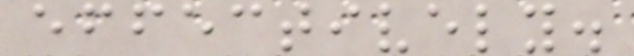effectively.
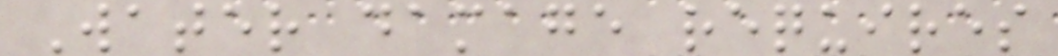Water damage requires
